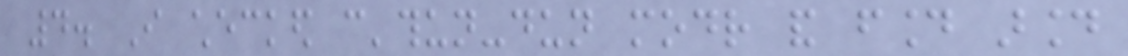4. I checked c'thun-dun modr and found around
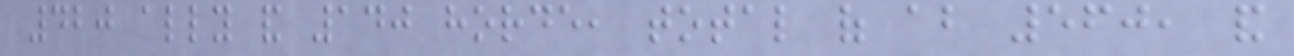420 ally and 140 horde, total of about 560, and
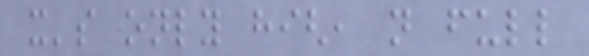it's only high, not full
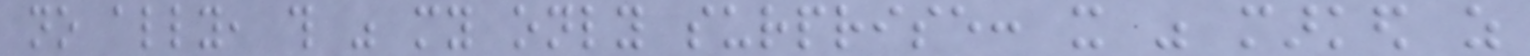no ally, this was my only surprise: it was marked as
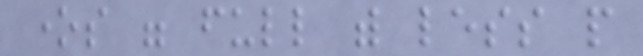ones were full with less people
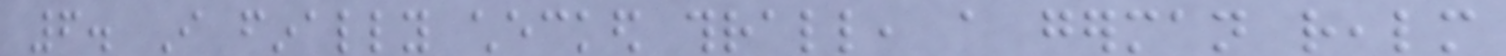6. I finally checked thrall, a german realm
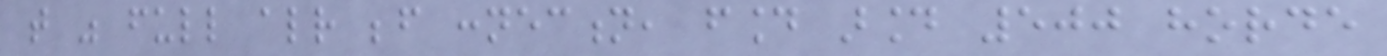that was full already before connection, found around 500 horde
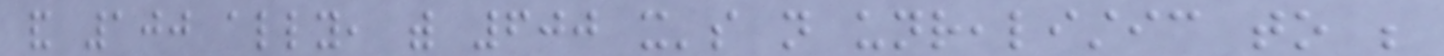and 100 ally, with 600 it's not unrealistic to be
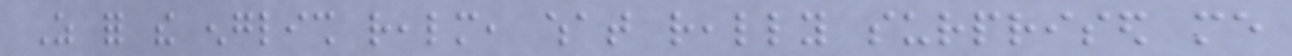As for the english realm, what really surprised me
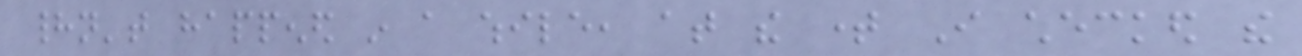hadn't happened in a while, at the time I checked the
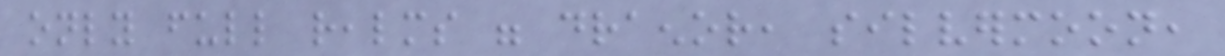only full realms were draenor, silvermoon,
